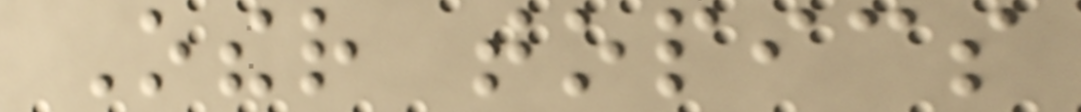Other topics
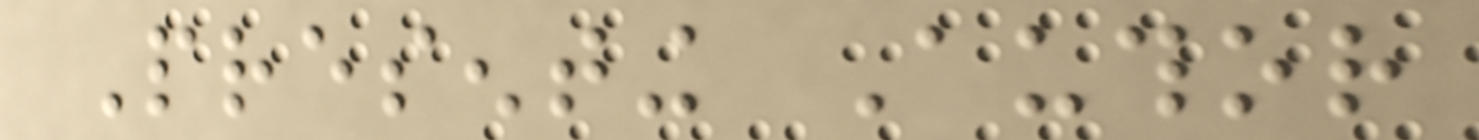Presenting Author
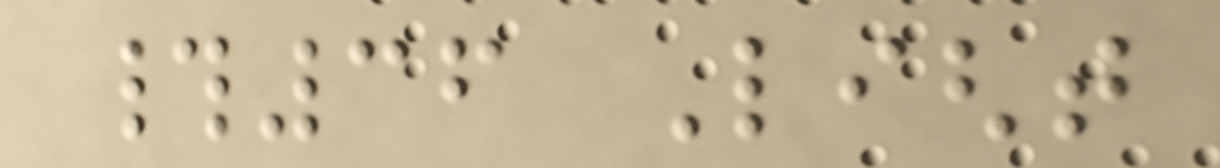#36 Light
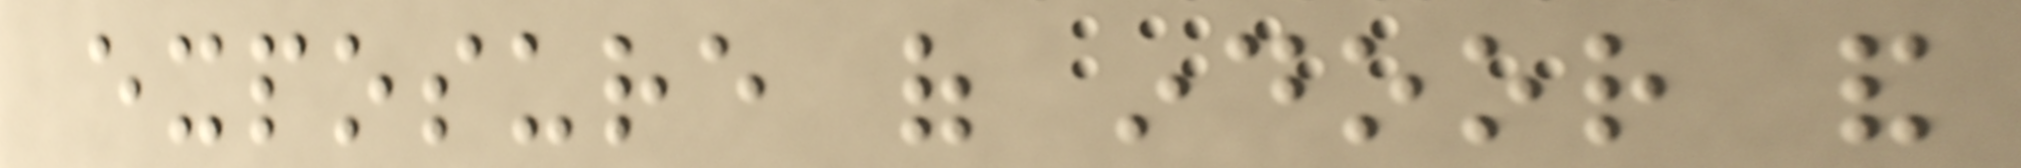exposure of indoor and
